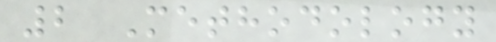2 Methodology
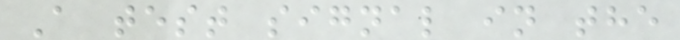A test signal in the
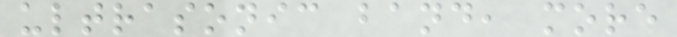ultrasonic band, more
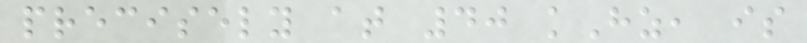precisely at 40 kHz, is
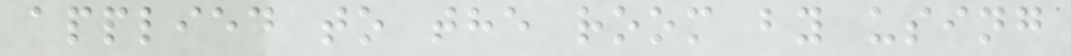applied to the room by using
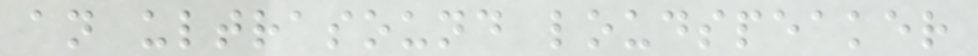an ultrasound loudspeaker
